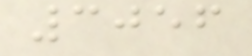3056
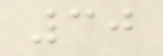30
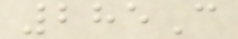285C
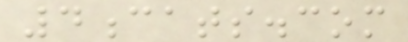4cats.com
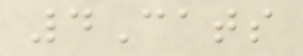4Cats
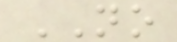NO
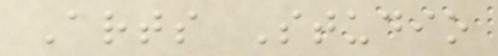Arts Studio
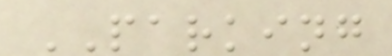PARKING
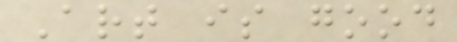Art is good
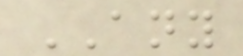ANY
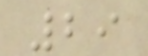29
